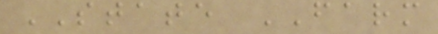STATE FARM
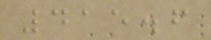415.6
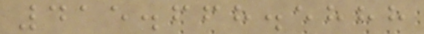415.668.5888
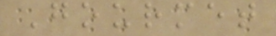Gourmet
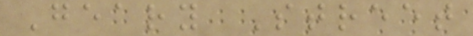Geary Street
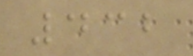432
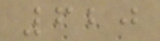620
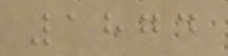1874
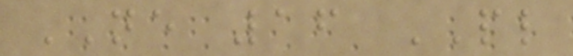NE 16 PL
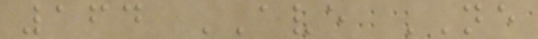164 AVE NE
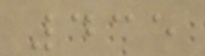435
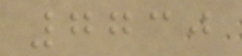7730
